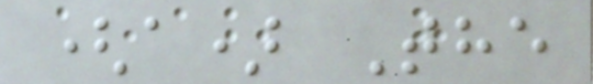(a) The
